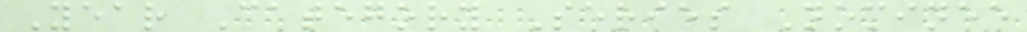Year Category Series Nominee
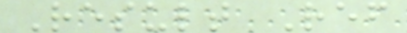Result Ref
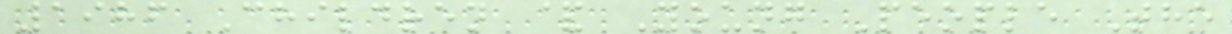1986 Children & Young People The
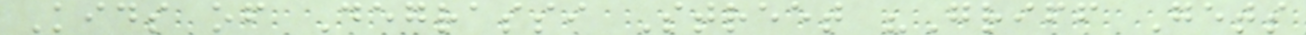Kids of Degrassi Street "Griff Gets
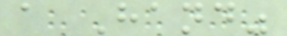a Hand"
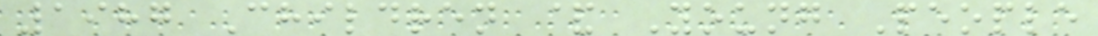1987 Children & Young People
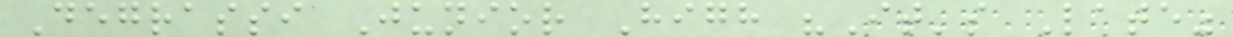Degrassi Junior High "It's Late"
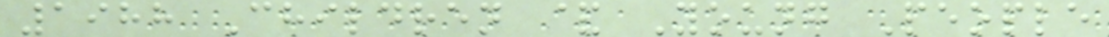1988 Children & Young People
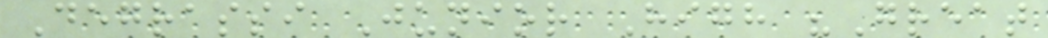Degrassi Junior High "Great
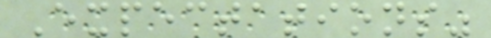Expectations"
